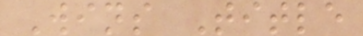Wins Title
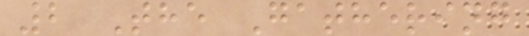2 The Gathering
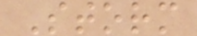Storm
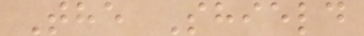The Shield
